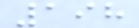198
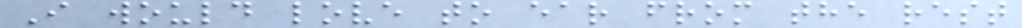I would love to ear from the rest
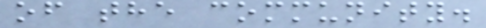of the community.
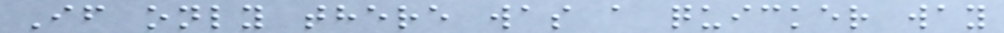If only there was a quicker way
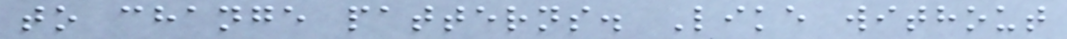to change patterns. Like without
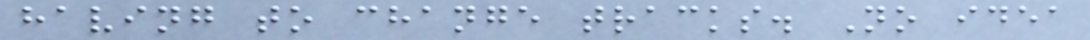having to change tracks. No idea
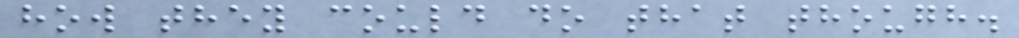how they could do that though.
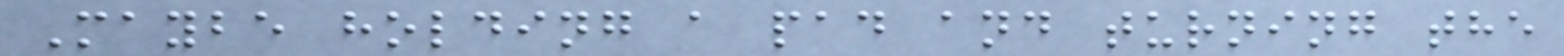Maybe holding a pad and turning the
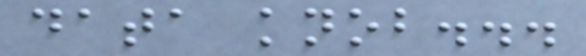data knob...
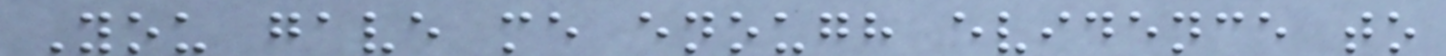You gave me enough evidence to
